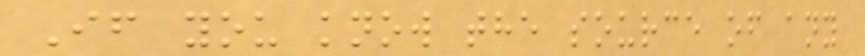If you know the source of any
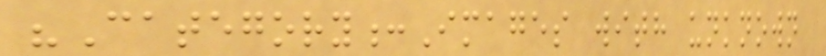"Category:Images with unknown
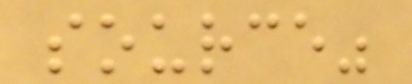source"
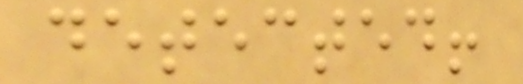detected!
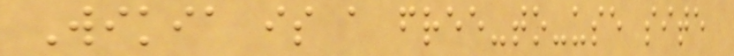Wikia is a free-to-use site
